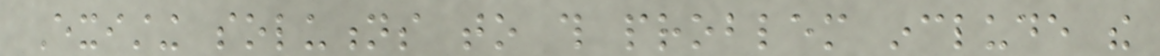Existing solutions to this problem include the
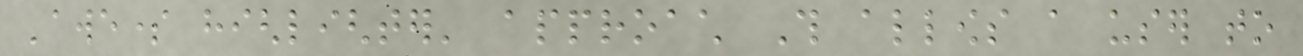'awesome highlighter' approach This allows a user to
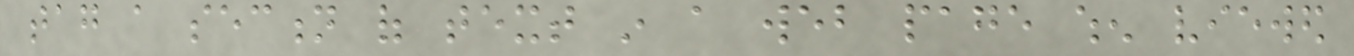tag a section of text in a web page when viewed
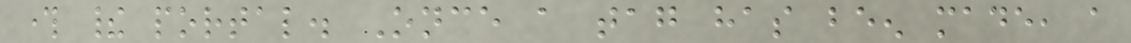through their portal. Once a tag has been made, a
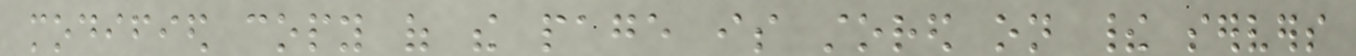modified copy of the page is stored on their servers
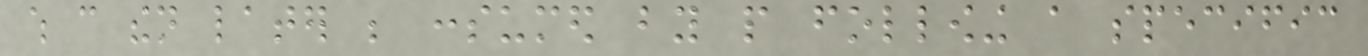which can then later be consumed by people following a specific
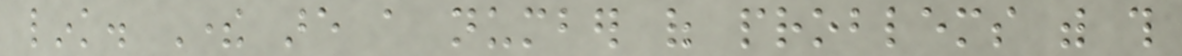link. There are a number of problems with this
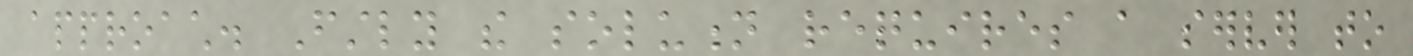approach. Firstly the solution requires a server to
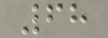68
